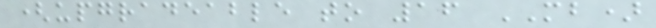(upgradeable to 16 MB)
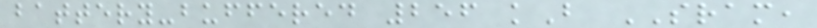battery-buffered 256 kB SRAM,
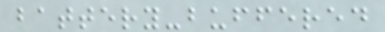battery-buffered
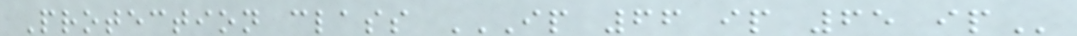Protection class IP 66 IP 65 IP
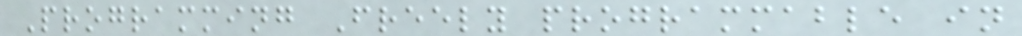Programming Freely programmable in
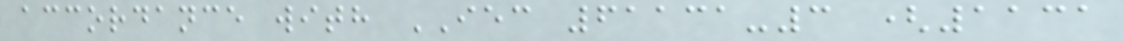accordance with IEC 61131-3 (1131
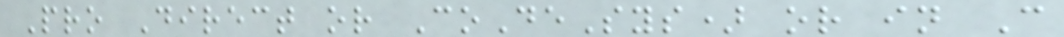Pro Direct or CoDeSys) or in C
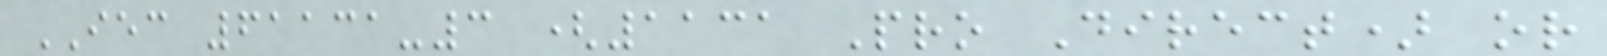IEC 61131-3 (1131 Pro Direct) or
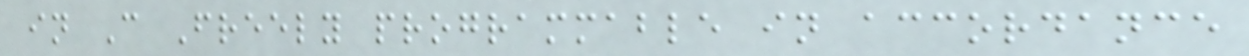in C Freely programmable in accordance
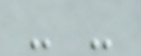- -
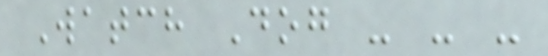Watch Dog - - -
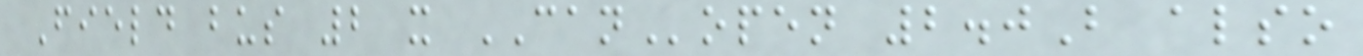Field bus 2 x CANopen 2.0B also
